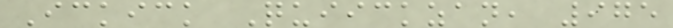Ickick Quiickzan, 975
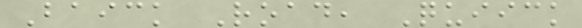Baick Road, Quiick
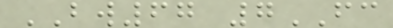BW67 7FC
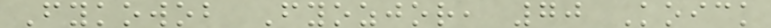Fykowob Fyozjor, 70 Koick
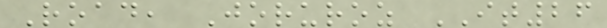Road, Joruroz IT26
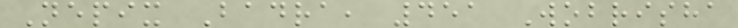Nepix Badra, 451 Wobrisha
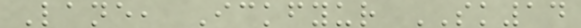Lane, Ickfyur SK14
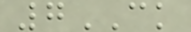7CK
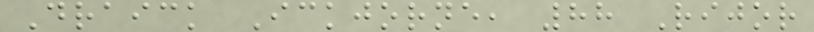Draick Ickjorne, 88 Rijor
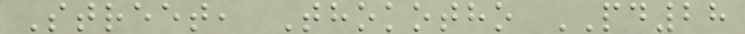Street, Thokotho PD28
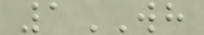1WH
